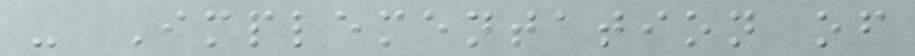- Implementation of
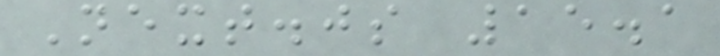Next.js 15.1
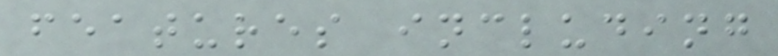features including
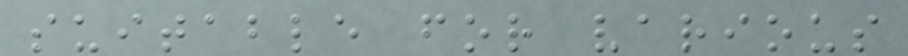suitable for various
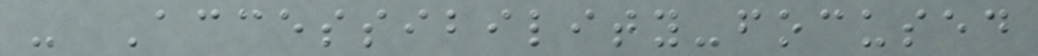- Accessibility-focused
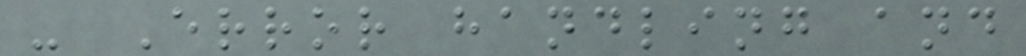- Error handling and
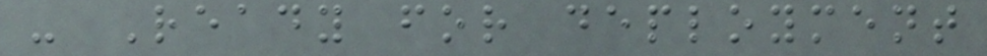- Ready for deployment
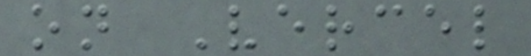on Vercel
